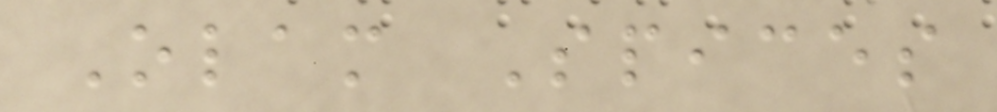Olam Spices
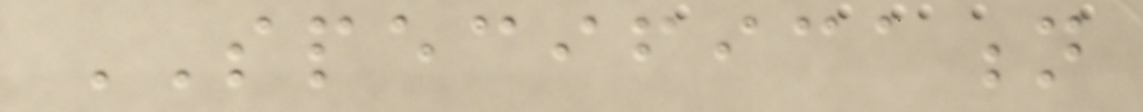SPECIFICATION
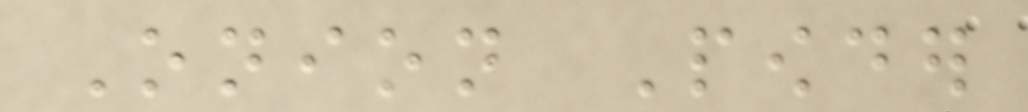Onion Powder
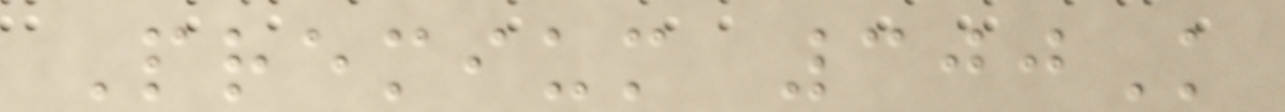Premium 300K
